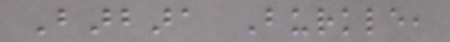Barbara Burkle,
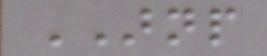ARNP
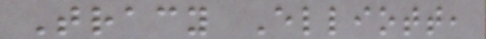Tracy Elliott,
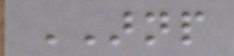ARNP
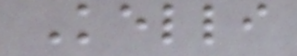Kelli
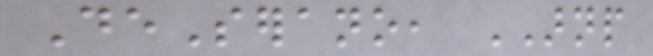DeSerano, ARNP
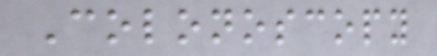Colonoscopy
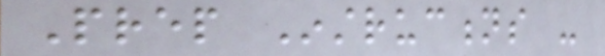Prep Instructions -
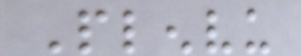Plenvu
